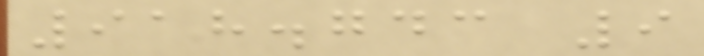918.743 9
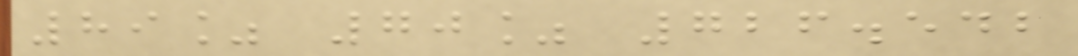89% 70% 726.542
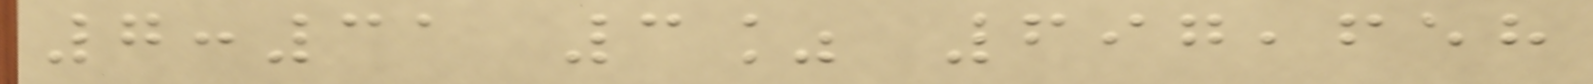7:31 3% 697,658
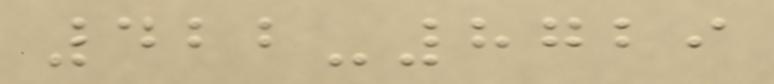422-8729
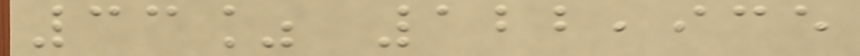33% 122,935
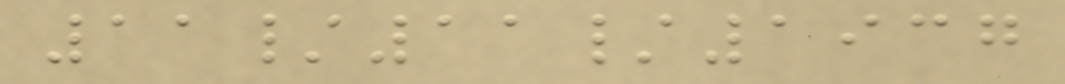11/11/1937
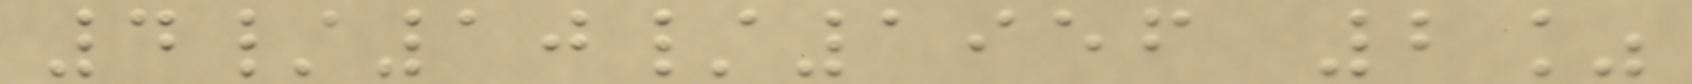4/10/1956 2%
